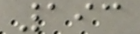193
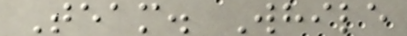Team. While
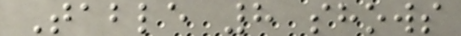Table 8 shows
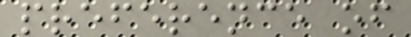preference of
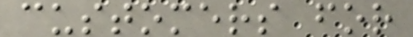customers for
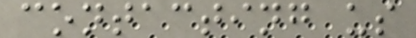contacting us
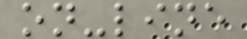on-line
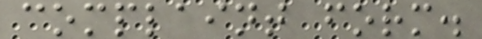complaint form.
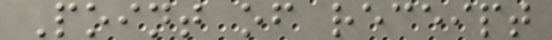Point of receipt
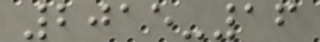2015-16
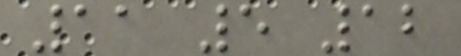11 5 12
